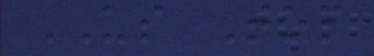US Top
